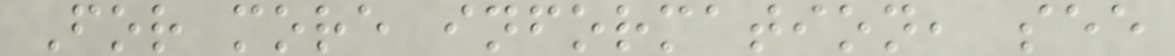For more information, see
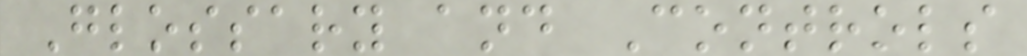Glossary and Controls
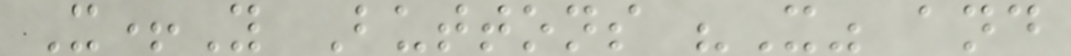X+Y Buttons "X" and
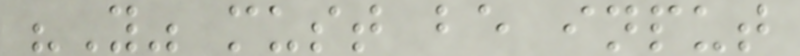"Y" must be input
